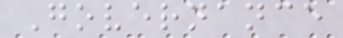Governance
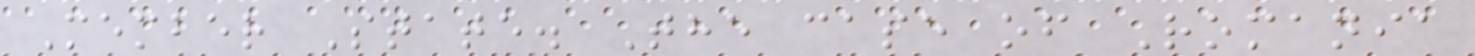Member State. The case of Romania
